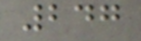247
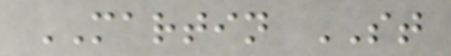MARTIN ST
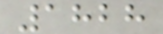1828
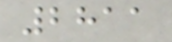2811
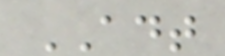ADT
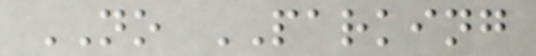NO PARKING
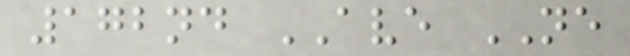172nd AVE NE
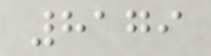8179
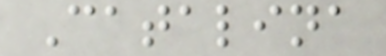Catalina
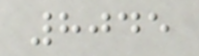8045
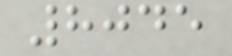8045
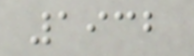1932
